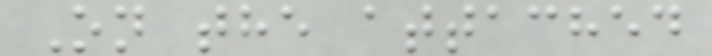On the attached
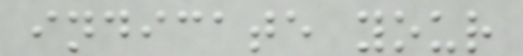indicate your
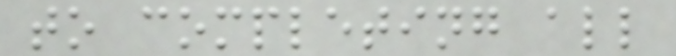to completing all
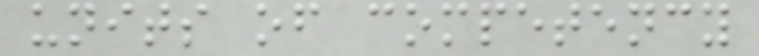units of competency
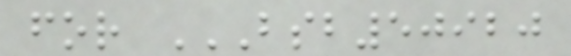for BSB50920
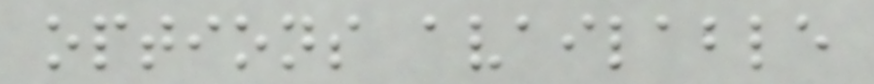options available
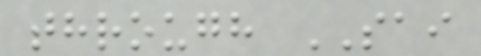through SAI
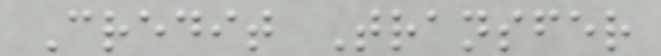Credit Transfer
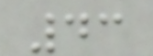43
